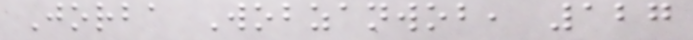Jorba Wobzanwob, 127
